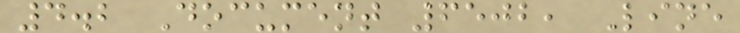4.2 Document 6502, Line
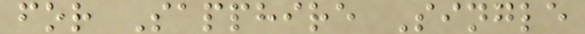for Sapphire Single
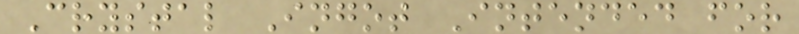Crystal Ingot Intended for
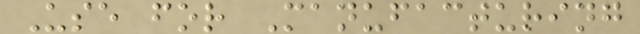Use for Manufacturing
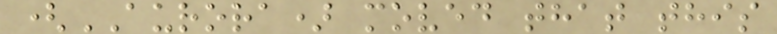(AURORA) moved that this
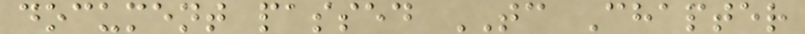document passed TC Chapter
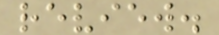review.
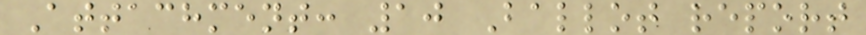Attachment: 10 Ballot report
